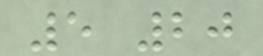5 20
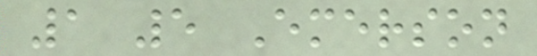1 5 Emerson
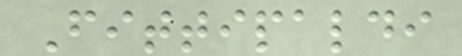Fittipaldi
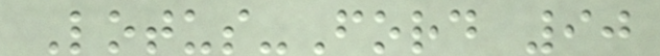Lotus-Ford 90
